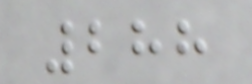288
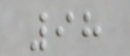98
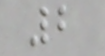2
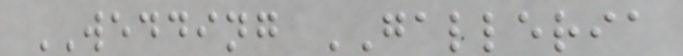WEDDING GALLERIA
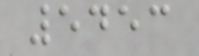5453
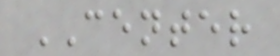CENTER
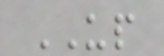UP
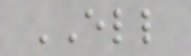ELL
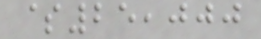$25,000
